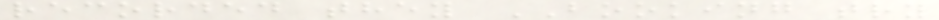recorded they BOOKING try
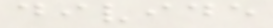divide
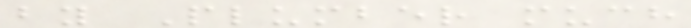by Plumber much
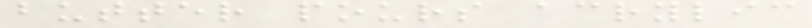butter pours acrylic
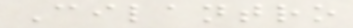Cilantro
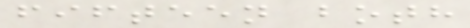fifteen both
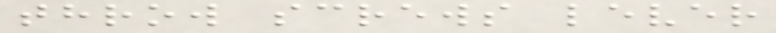throw screws lever
